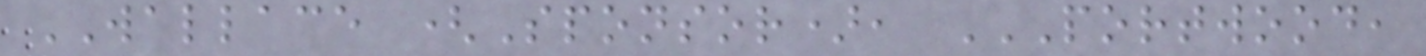WALLACE (Sponsor), PORTWOOD,
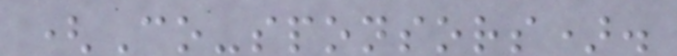(Co-sponsors).
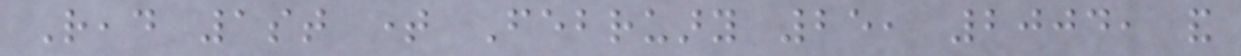Read 1st time February 25, 2004, and
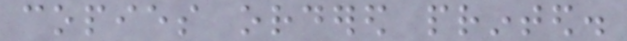copies ordered printed.
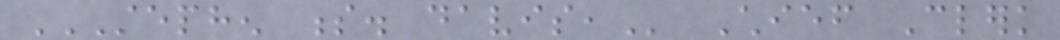STEPHEN S. DAVIS, Chief Clerk
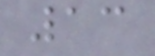13
